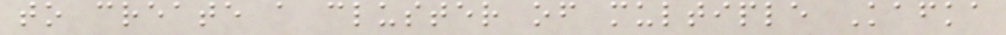to create a cluster of multiple Kafka
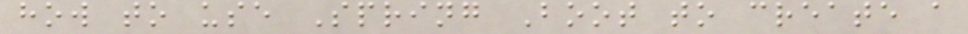how to use Spring Boot to create a
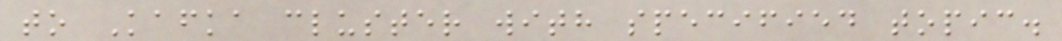to Kafka cluster with specified topic.
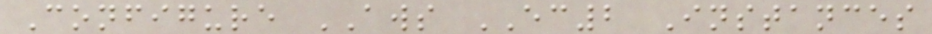Configure AWS EC2 Instances
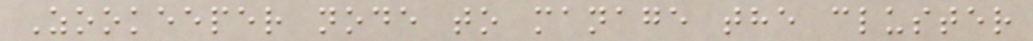Zookeeper node to manage the cluster
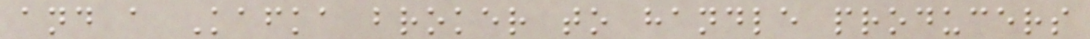and a Kafka broker to handle producers
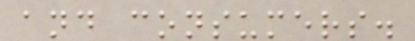and consumers.
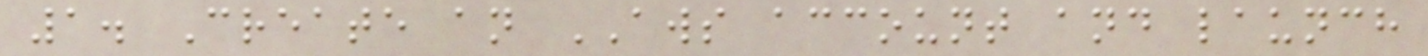1. Create an AWS account and launch
